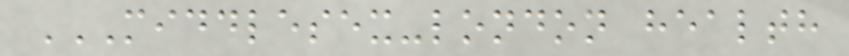MIDDLESEX-LONDON HEALTH
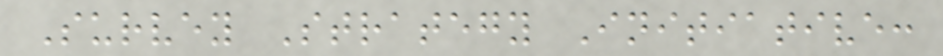Survey Strategy Initiative:
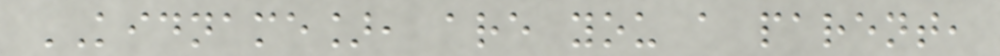KIDNAME], are you a parent,
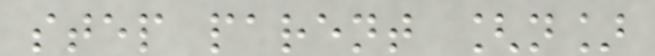step parent [n]
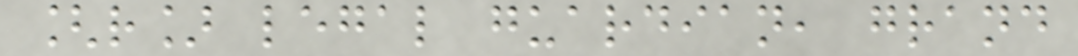[r] legal guardian, grand
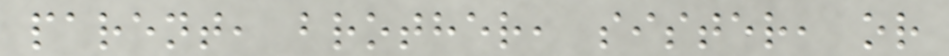parent, brother, sister, or
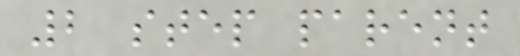2 step parent
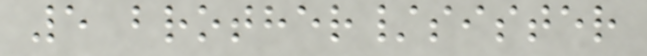5 brother/sister
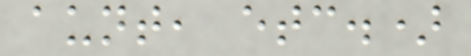aunt, etc.)
